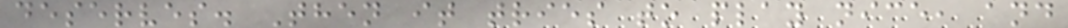deserves. Then it tries to play nice, and
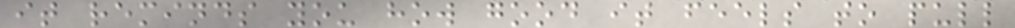it reminds you how good it feels to pull
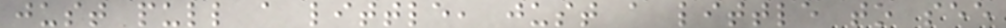just pull a little, just a little to see
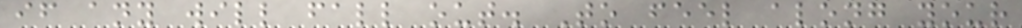if any will fall out. To feel along your
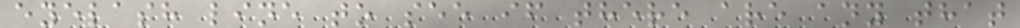eyelash line to see if there are any that
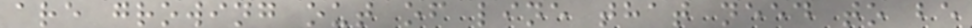are growing out of line that need to be
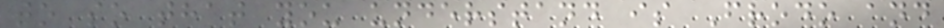to so that you understand is Frodo and
